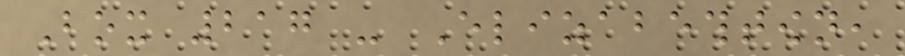Box 217 - Elizabethtown,
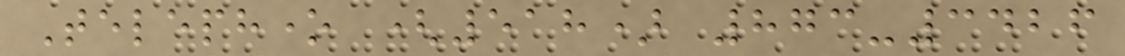Telephone (518) 873-3426
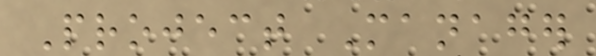Project Manager
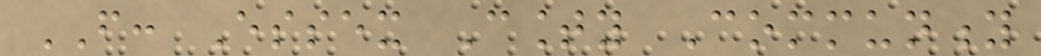FROM: Essex County Community
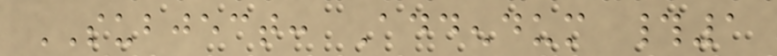SUBJECT: Addendum #1
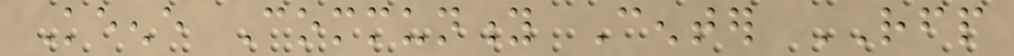Keene Community Center RFP
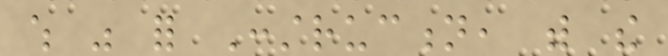which was for Construction, with the
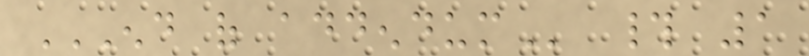END OF ADDENDUM # 1
